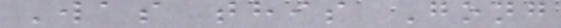Was this Gong
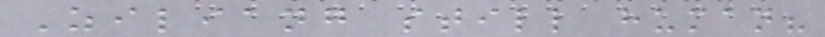Ziliang still human?
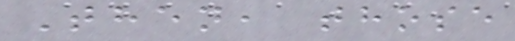Then, those
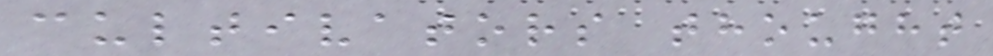cultivators thought
